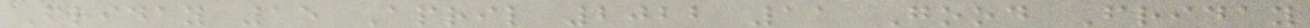Friday 15 April 2022 11 Good Friday
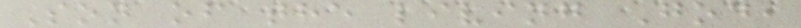Son of the living God,
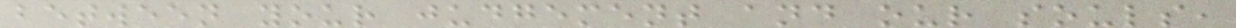between your judgement and our souls,
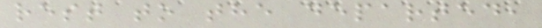rest to the departed,
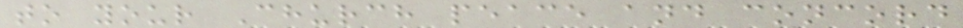to your Church peace and concord
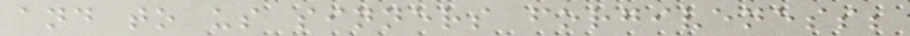and to us sinners forgiveness;
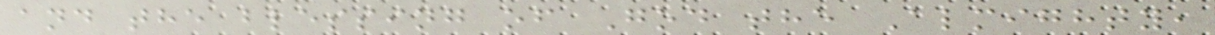and the blessing of God the Almighty,
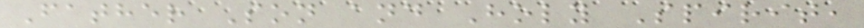Father Son and Holy Spirit,
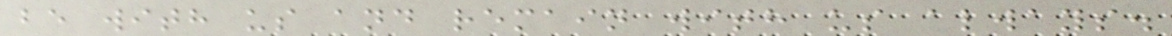be with us and remain with us always.
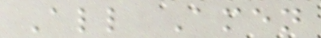All Amen
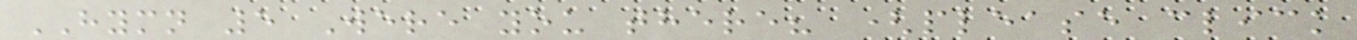HYMN 5 Were you there? (please click
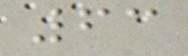63
